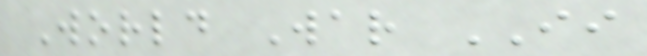World War II
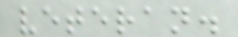veteran.
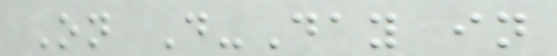On D-Day in
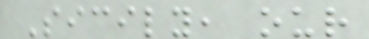Sicily, our
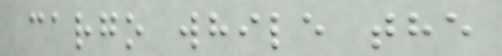cargo while the
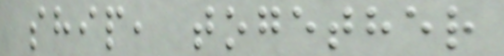ship, together
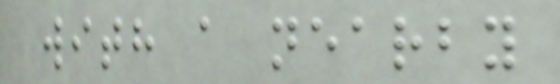with a nearby
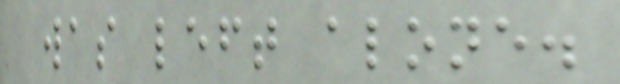was left alone.
